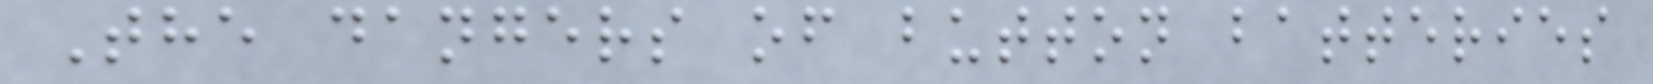The dangers of button batteries
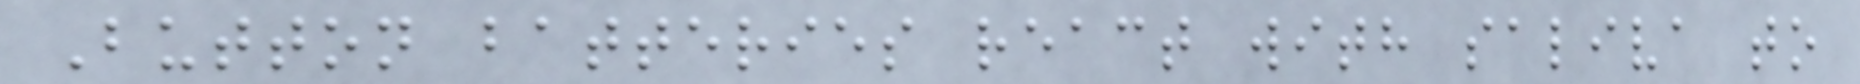Button batteries react with saliva to
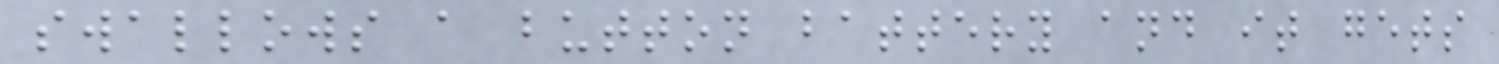swallows a button battery and it gets
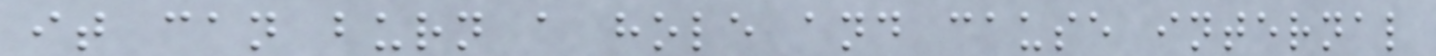it can burn a hole and cause internal
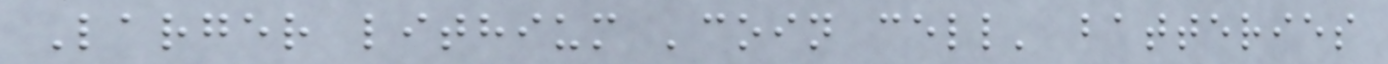Larger lithium 'coin cell' batteries
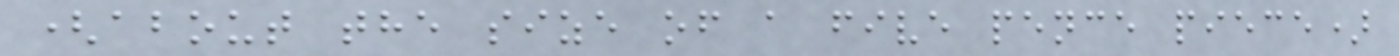(about the size of a five pence piece)
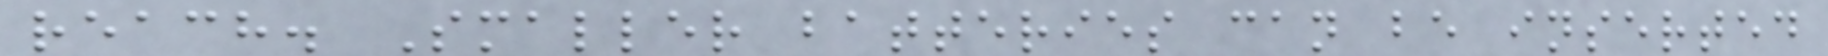reach. Smaller batteries can be inserted
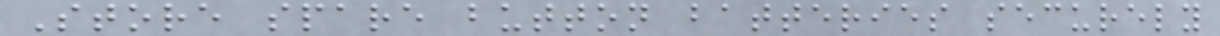Store spare button batteries securely
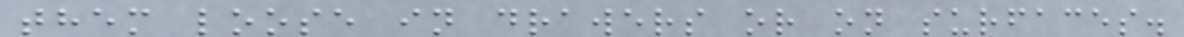them loose in drawers or on surfaces.
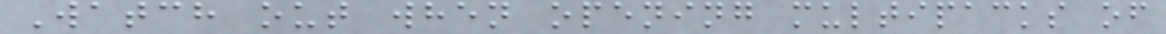Watch out when opening multipacks of
